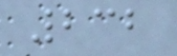232
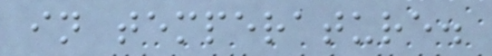in temperature.
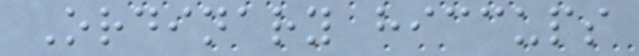Ordinary hiccups
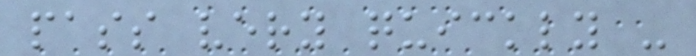pass very quickly -
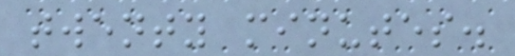twenty minutes.
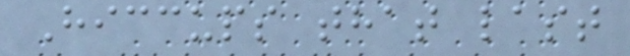Hiccups that last
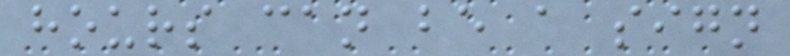hours can be a sign
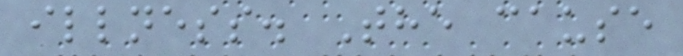illness. The cause
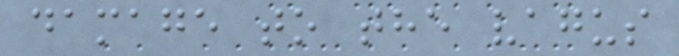damage to the vagus
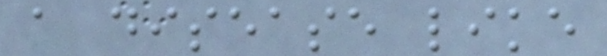a disease like
